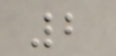2
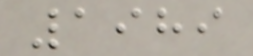1989
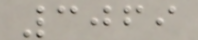3069
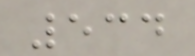534
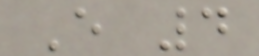E 4
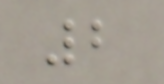2
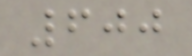600
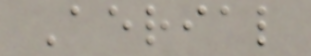Aerial
